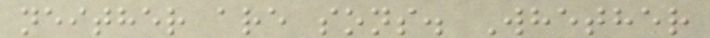neither are sons. Whether
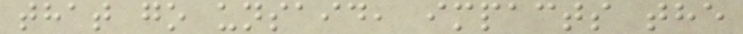that go unsaid, impacts the
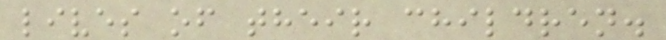lives of their children.
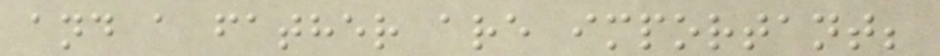and a father are important;
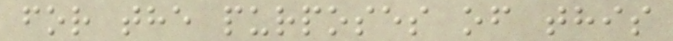for the purposes of this
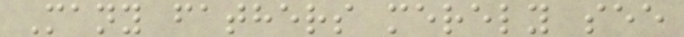Many fathers merely see
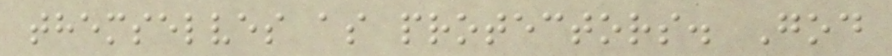themselves as protectors. God
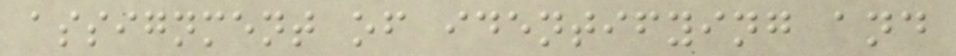assignment of identifying and
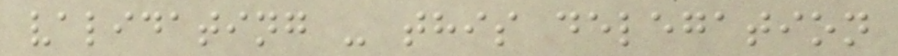validating - this delegation
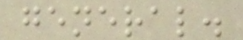general.
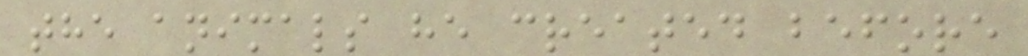the animals he created before
